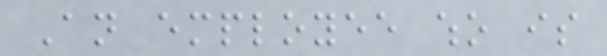An employee who is
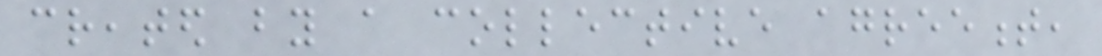created by a collective agreement,
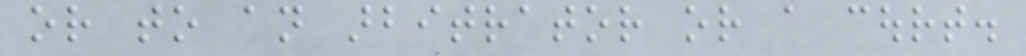or to an arbitrator or a court.
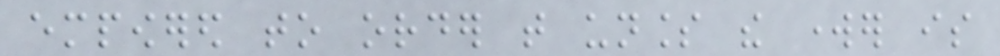empowered to order that unless the worker is
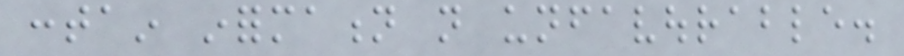contain information not unfavourable.
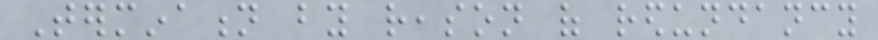Termination by reason of redundancy
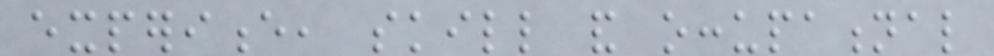experience, skill and occupational
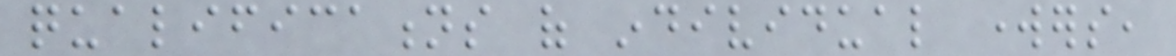qualifications of individual workers,
